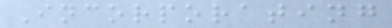Incorporating
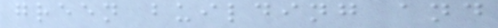green building and
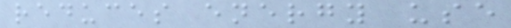reduces energy use
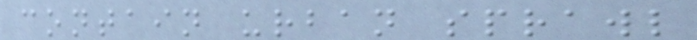contain urban sprawl
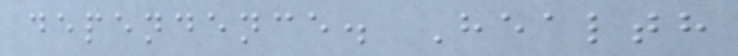dependence. Health
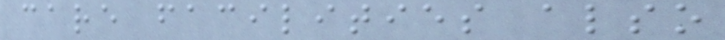care facilities also
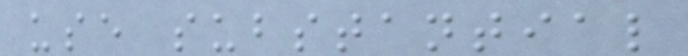use substantial
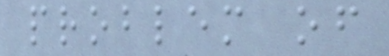problem of
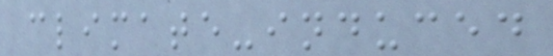climate-induced
